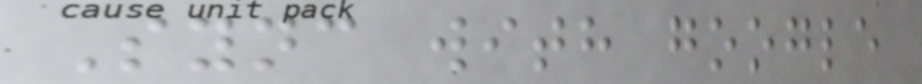Sync with google
